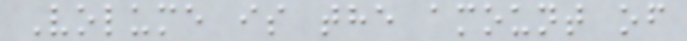Volume is the amount of
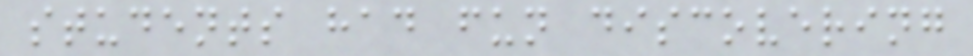students had fun discovering
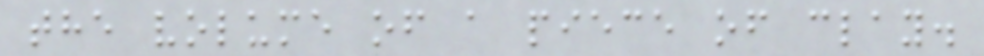the volume of a piece of clay.
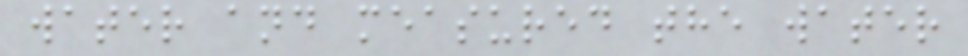water and measured the water
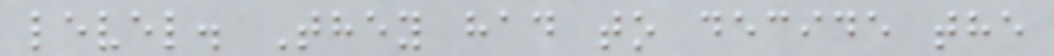level. They had to decide the
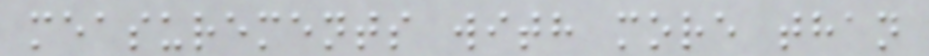measurements with more than
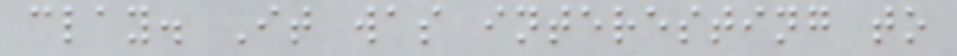clay. It was interesting to
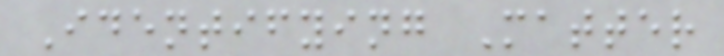Identifying Matter
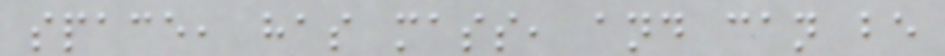space, has mass, and can be
